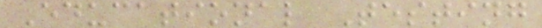Educational Testing
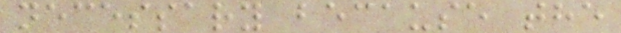necessary because the
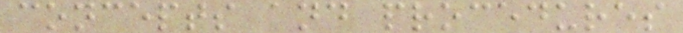concepts and procedures
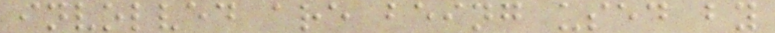involved are being used by
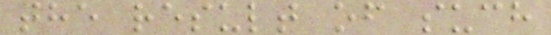the result of such
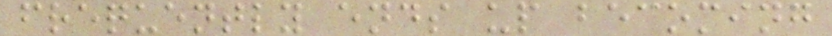frequently ends up becoming
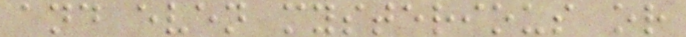and even mysterious or
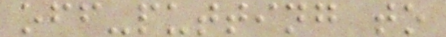off-putting to
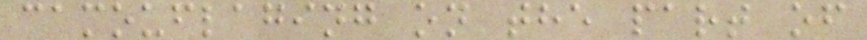camouflaging on the part of
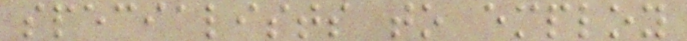specialists to employ
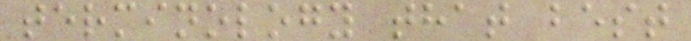terminology that best
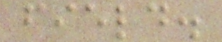field.
